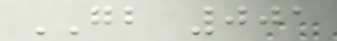GB 001
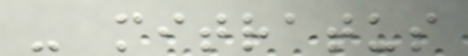- mitratus
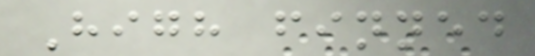High finned
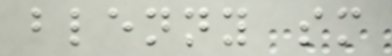blenny sm
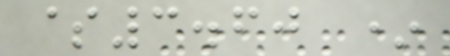$3.60 *
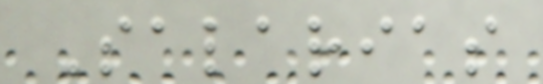Salarias
